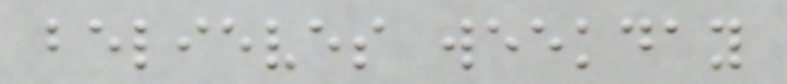believes weekday
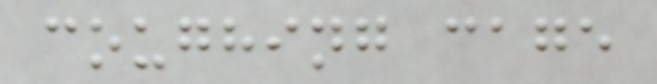coughing cage
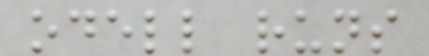odell runs
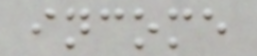income
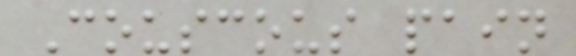Couscous pain
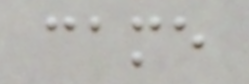came
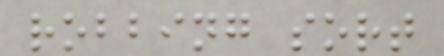robbing sort
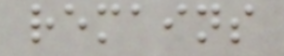remains
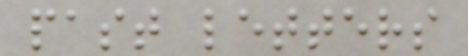past letters
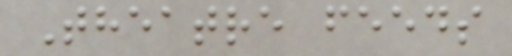Theatre feeds
